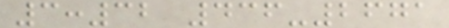3:32 436-2671
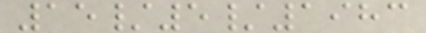15/5/1983
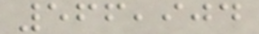566,904
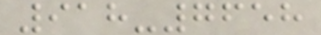918-7658
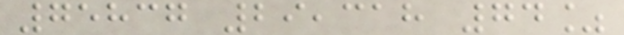75837 29,318 74%
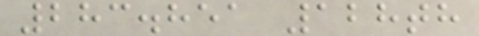283.851 128th
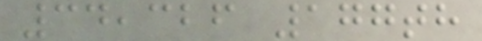34,326 177th
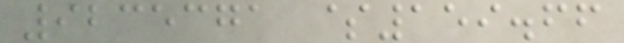9235371 $159.66
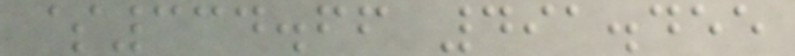$334.66 491.455
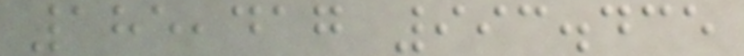185,417 993.435
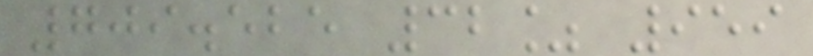709.525 32% 959
